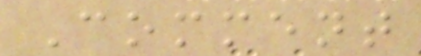Comment
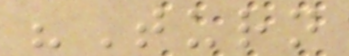"Turn
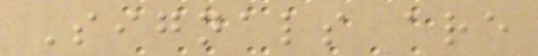Signals are
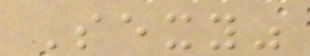Sexy"
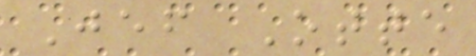Jef Otte
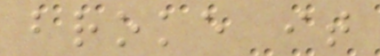broke it
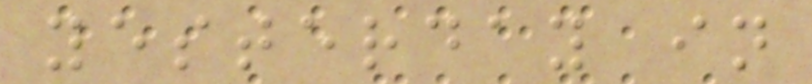yesterday in
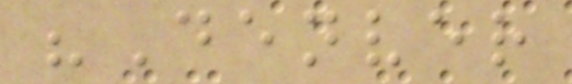"Denver
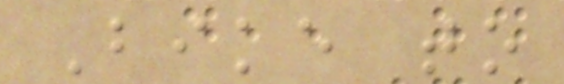Bike to
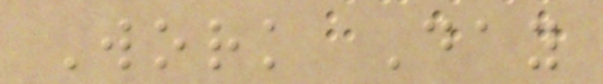Work Day
